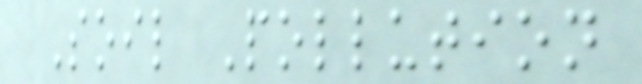Soil Pollution
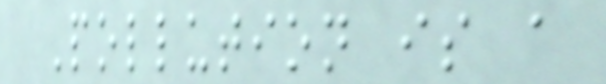Pollution is a
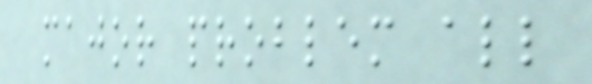major problem all
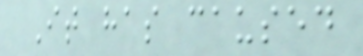It has caused
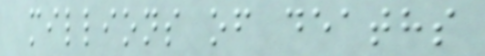millions of deaths
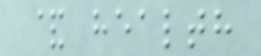& health
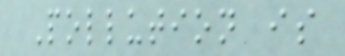Pollution is
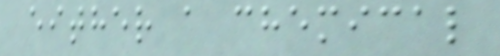either a chemical
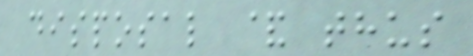disposal & thus
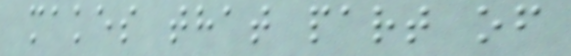makes that part of
